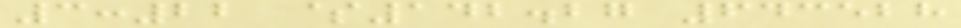3:22 $142.27 643528
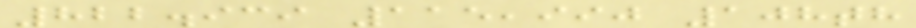822.939 115,990 108th
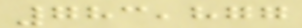783,877
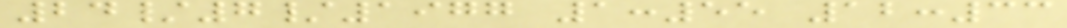24/7/1977 1:55 12:33
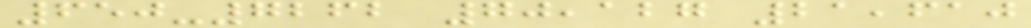650-7262 70,127 21,610
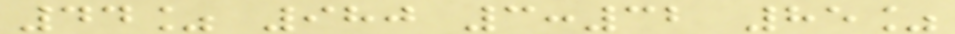44% 980 3:32 85%
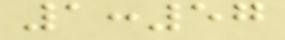1:57
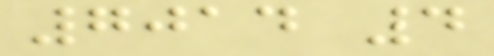7014 4
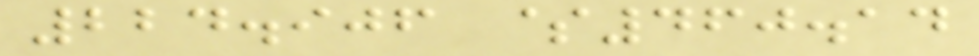224.906 $460.14
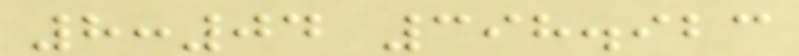8:04 398.923
